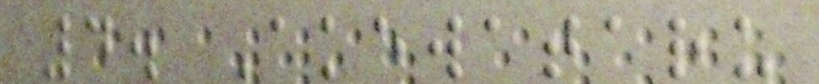4. Akewataru
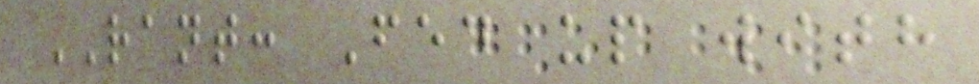RANT: Fed up with
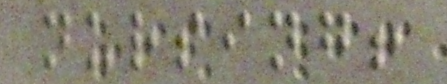nursing!
